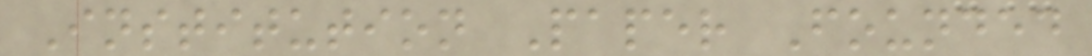Institution Paper Founded
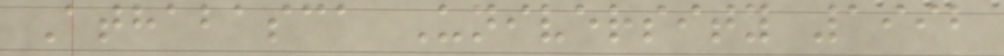Athabasca University 1992
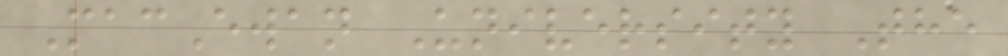MacEwan University The
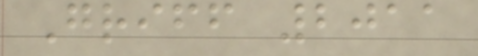Griff 2011
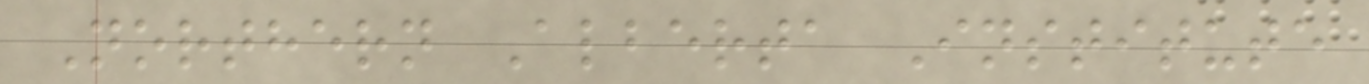Northern Alberta Institute
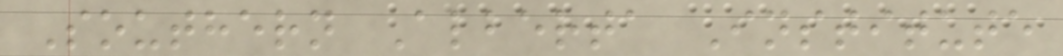Southern Alberta Institute
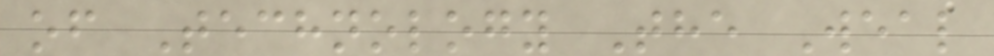of Technology The Weal
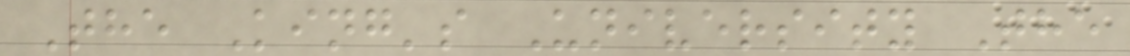The King's University The
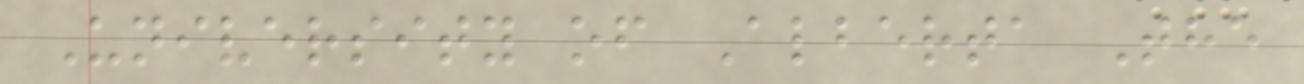University of Alberta The
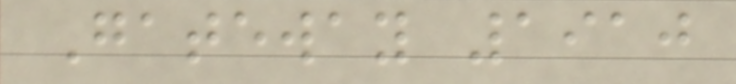Gateway 1910
